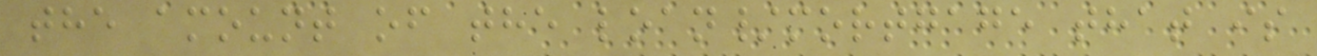the amount of the loan/mortgage that is
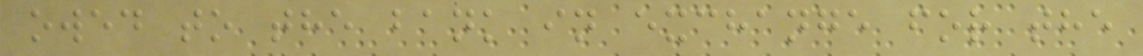owed to the bank in exchange for the
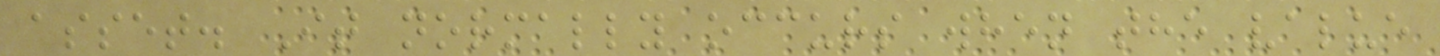asset. It normally occurs when the value
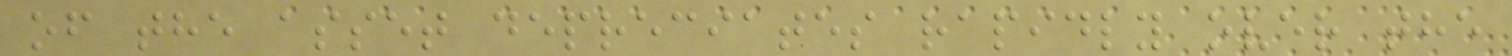of the asset depreciates rapidly over the
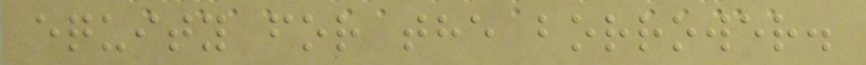equity for the borrower.
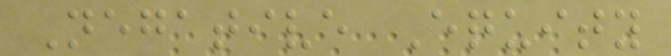Negative Equity
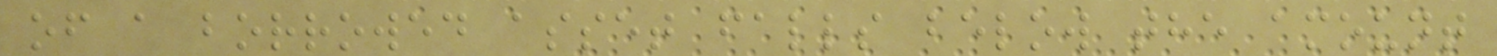of a borrowed asset falls below the amount
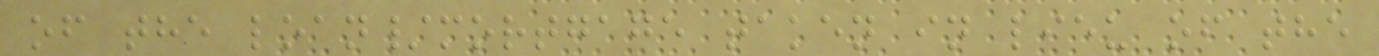of the loan/mortgage taken in lieu of the
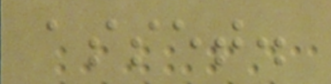asset.
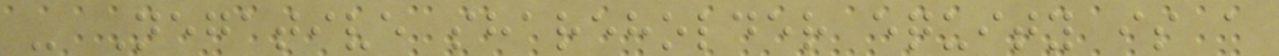- Negative shareholder equity is a
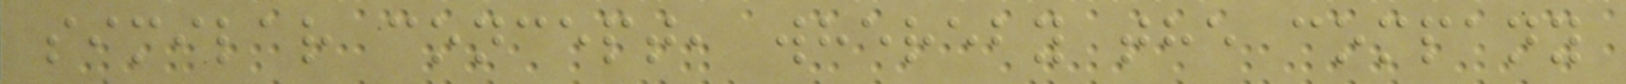similar concept, whereby the company
